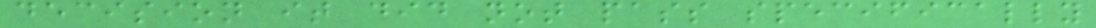decision it did not pass specifically
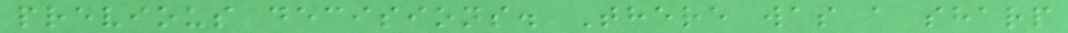previous decisions. There was a sharp
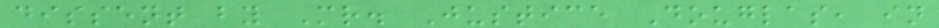dissent by Mr. Justice Douglas, in
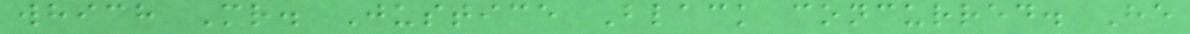which Mr. Justice Black concurred. He
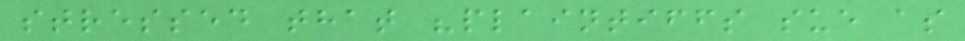stressed that "plaintiffs sue as
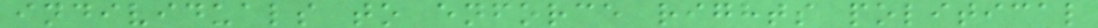individuals to enforce rights political
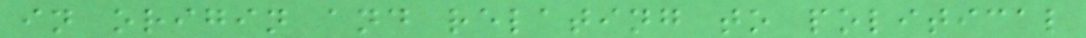in origin and relating to political
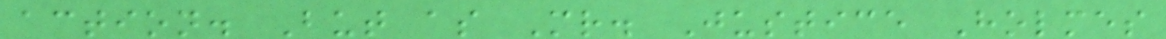action. But as Mr. Justice Holmes
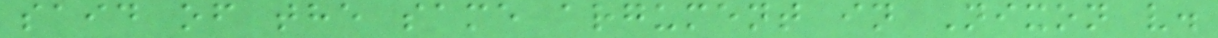said of the same argument in Nixon v.
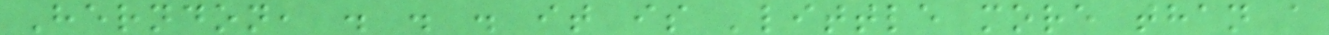Herndon, . . . it is 'little more than a
